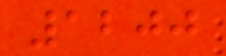1200
